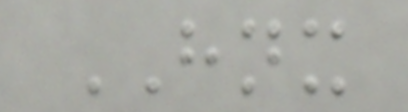HNX
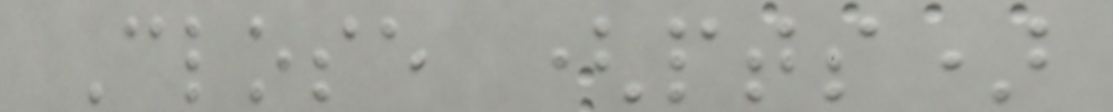Close (pts)
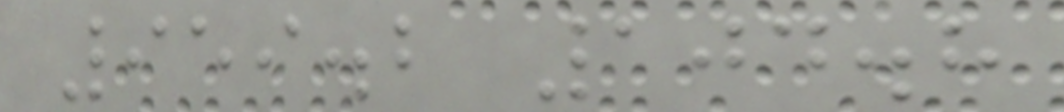959.2 104.8
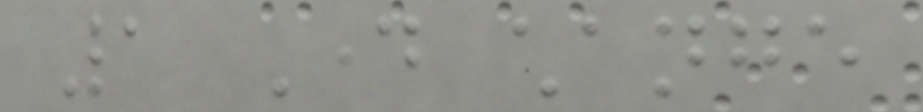1 Day change
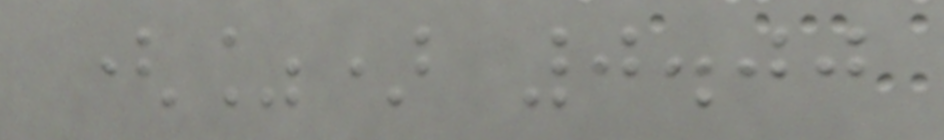(%) 0.00
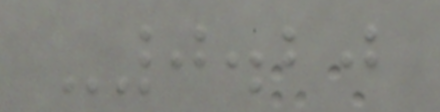-0.20
